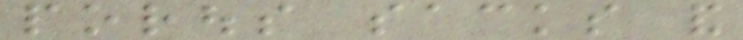porous sacks and
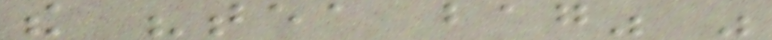the "tea bag" was
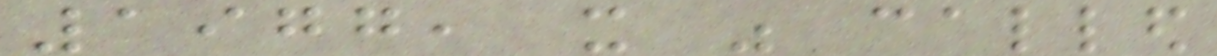1977, it was called
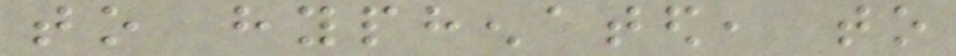to hyphenated, to
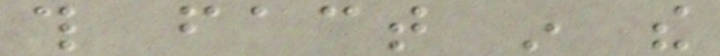this fact in the
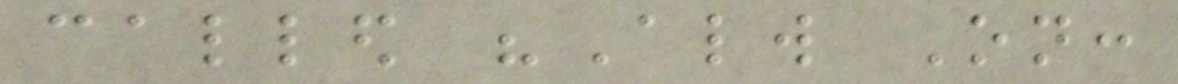called "Always On:
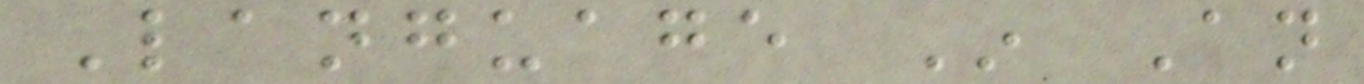Language In An
